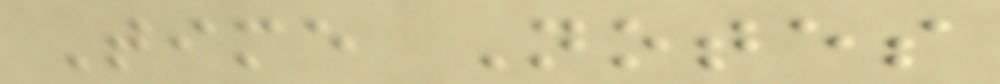Time Notes
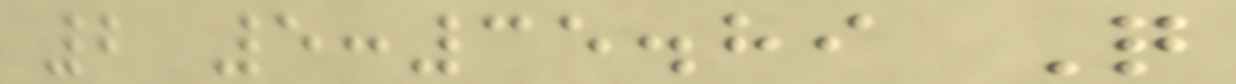2 5:35.89 Q
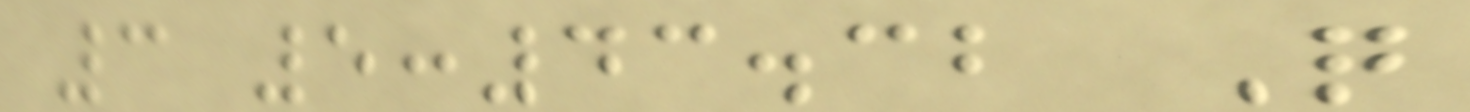3 5:43.32 Q
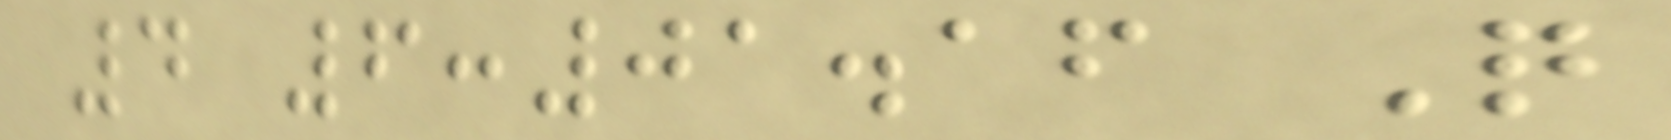4 6:01.16 Q
